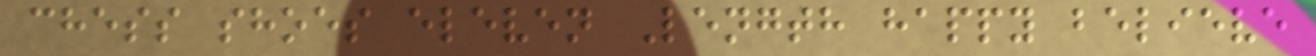chess shoes eleven Length happy believe
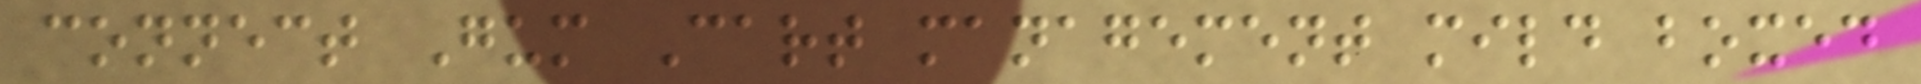connect Gum Cart management mild boxed
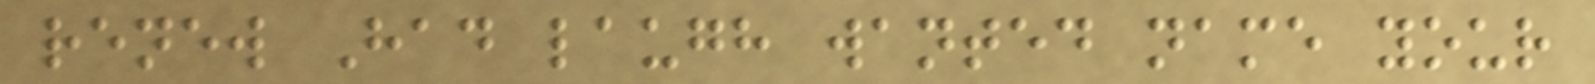renew Had laugh wanted name your
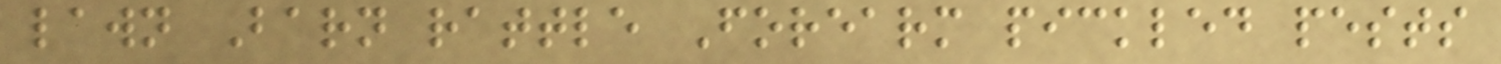lawn Barn rattle Forearm pickled pests
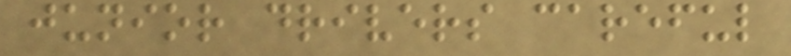junior drivers careful
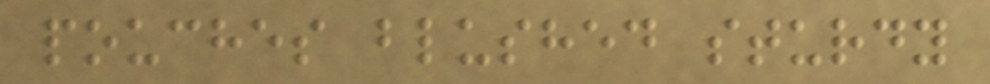pouches blushed sturdy
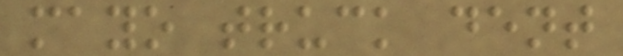mayo truck dent
